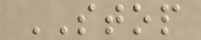STOP
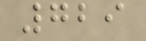729
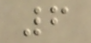6
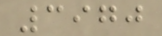3970
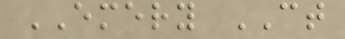EMERY CT
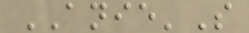ANIE'S
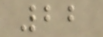22
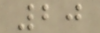20
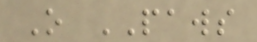O PAWS
